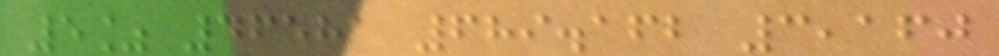5% 46581 689.162 3,160
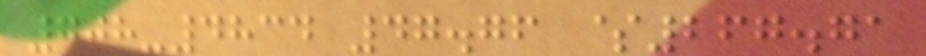708-4834 47.76 $267.71
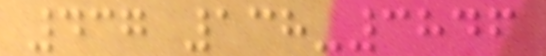437 138-3846
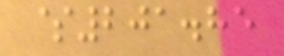$201.85
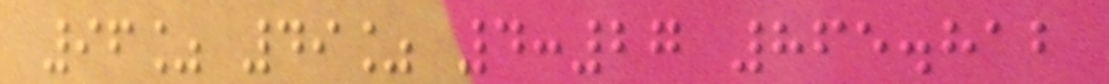96% 49% 4:27 865.812
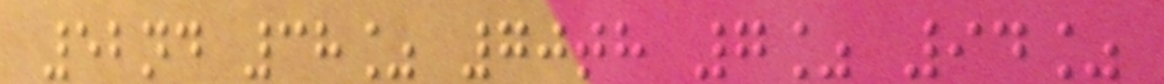52nd 38% 70th 7% 94%
